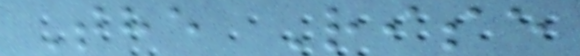The Rise
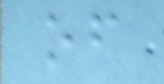of
